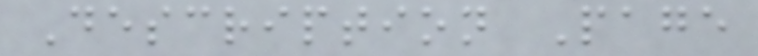Description Page
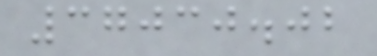37030.02
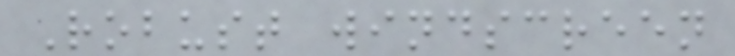Robust windscreen
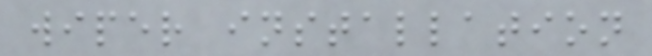wiper installation
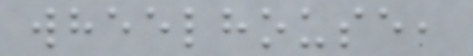wheelhouse,
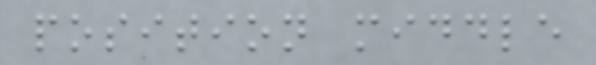position middle
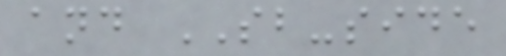and SB-side
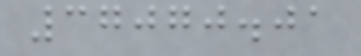37070.01
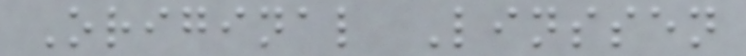Original Linssen
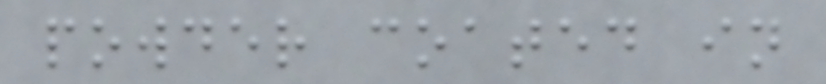powder coated in
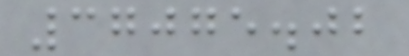37075.02
